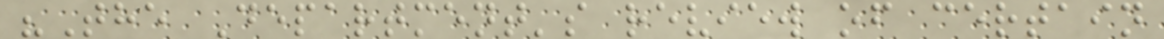"The Department's review of certain
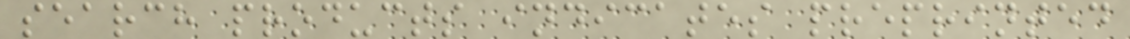search products indicates preprinted
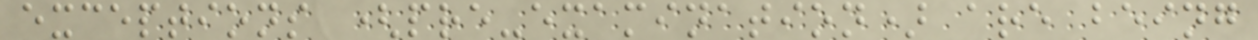exceptions (pre-examination) are being
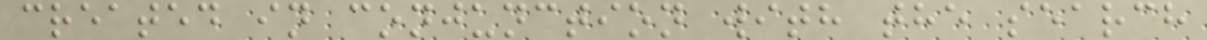created in conjunction with the search
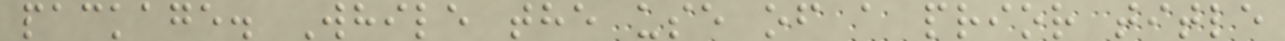package. While the use of a prior title
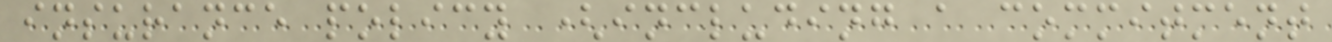insurance policy (including a commitment
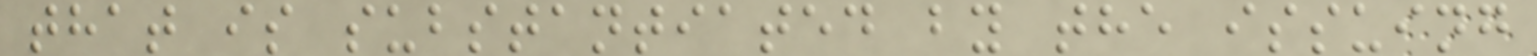that is substantiated by the issuing
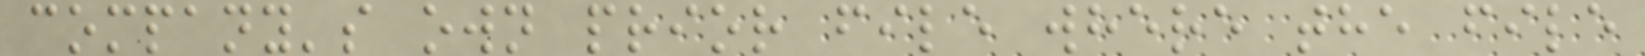company's own prior file where the file
